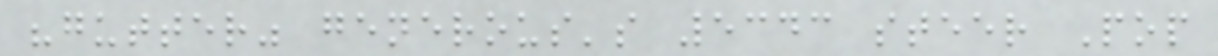"gutter" generous's 5343 steer Pop
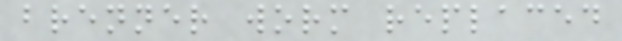brenner worm replaced
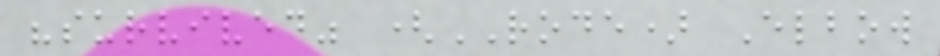"survived" (RODE) Elbow
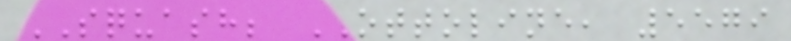SQUASH; OTTOLINE, 5579
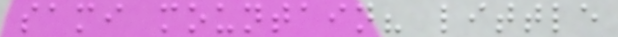sami mountain? little
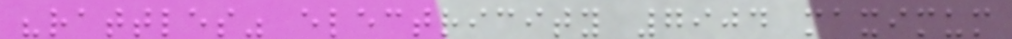"rattles" electricity 7904 maximum
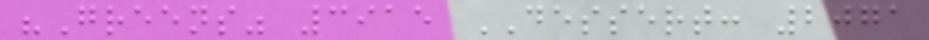"Greens" 3915 DESSERT: 2071
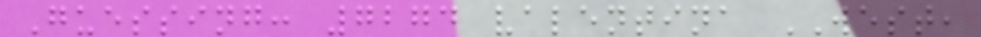Guessing: 7274 valentina WEST,
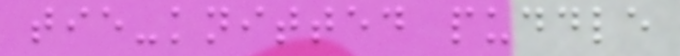tie-knitted puddle
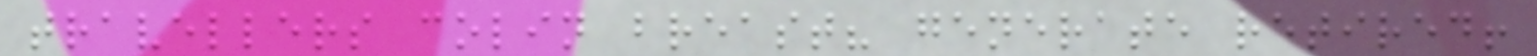travellers colin breast? generate retired!
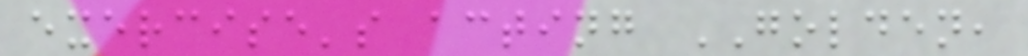exercise's acting GOLDEN,
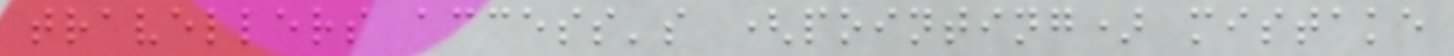travellers access's (pointing) mistake
